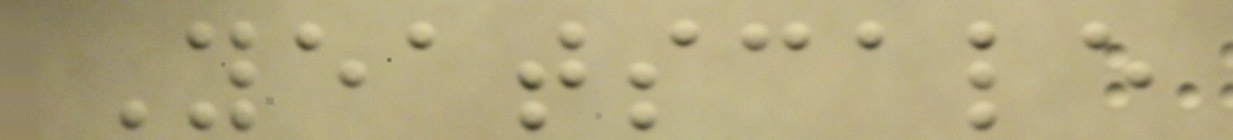Yeatscale
